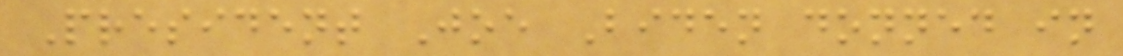President Joe Biden donned in
